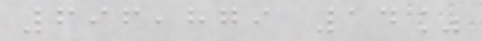696,879 14%
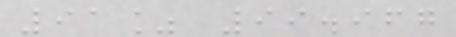91% 99.967
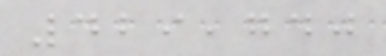429,740
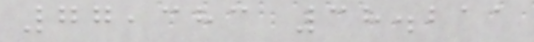77,383 38.211
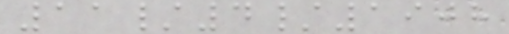11/4/1908
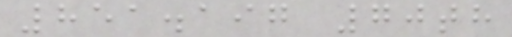851.197 70th
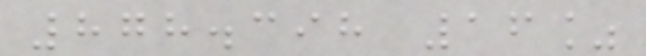878.398 16%
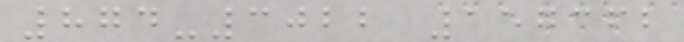874-3022 157362
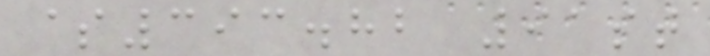$393.82 91st
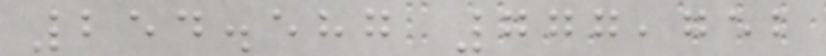254.587 777,752
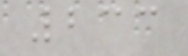233
